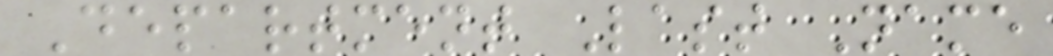Department Last Name
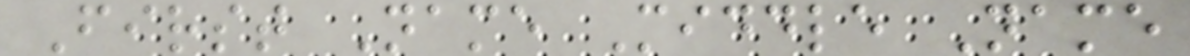First Name Middle Name
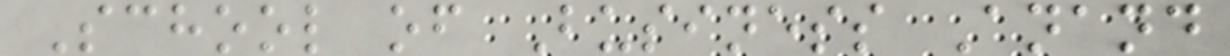School of Business Anand
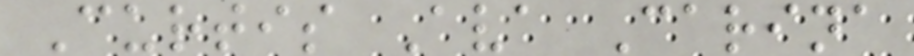Curtis Ava Carina
